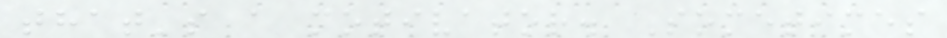that's a motivator. Sometimes
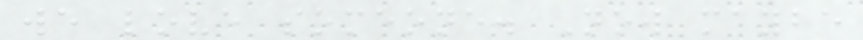we love someone. Now maybe
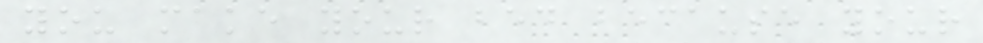you make your bed because your
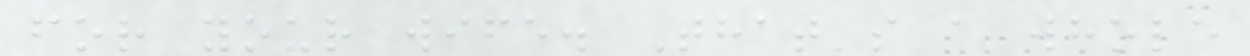for your wife. That's a whole
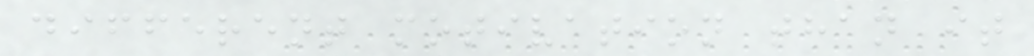different motivation than it
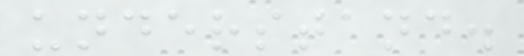understand.
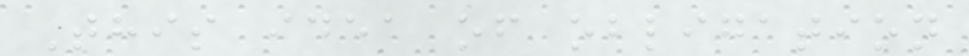This idea of obligation
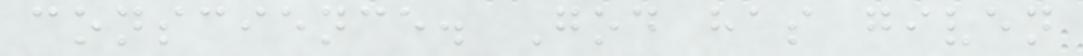conscience. God has given
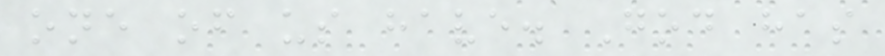one of us have. God has
